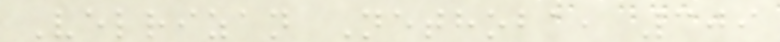Velrizan Nethoba, 309
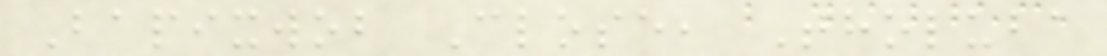Bapixwob Close, Tholuba
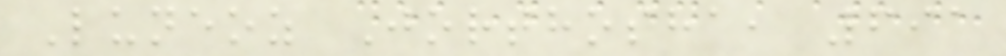Luneoz Jorthosha, 691
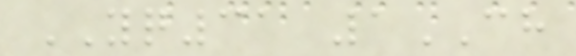YQ31 1CH
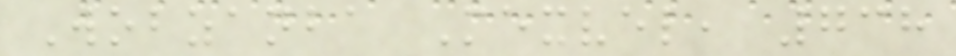Wobzanba Mexvel, 738
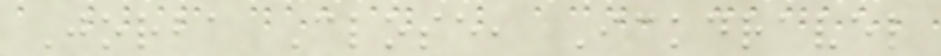Jorba Close, Ickdravel
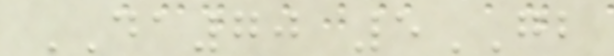DA70 5GB
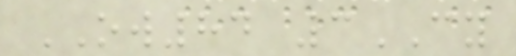OW84 3CY
